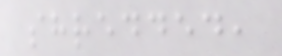shredded,
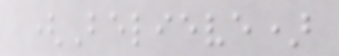(Believe)
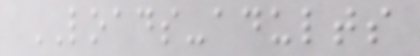LOADS-adults
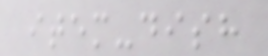item-dish
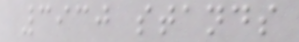3930 stands
